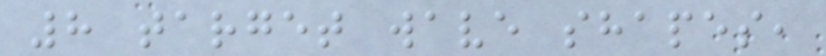8 target wave shapes,
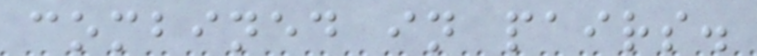combined in pairs.
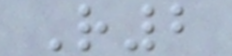R2
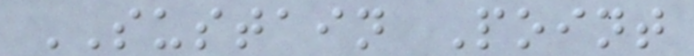SUSTAIN Point
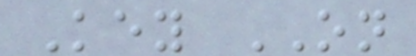Key ON
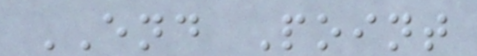END Point
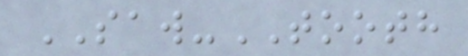SAW-TOOTH
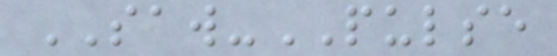SAW-PULSE
